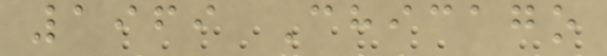1969 Chicago
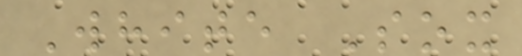White Sox
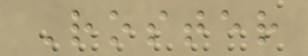Roster
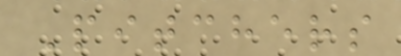Pitchers
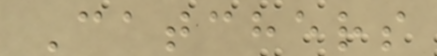Catchers
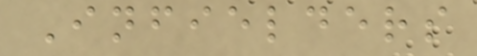Infielders
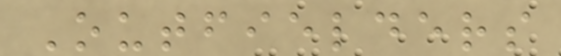Outfielders
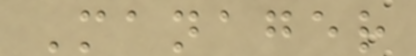Manager
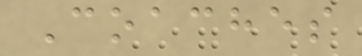Coaches
